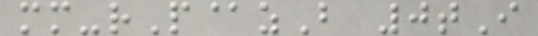mm-rP@zB 0tI
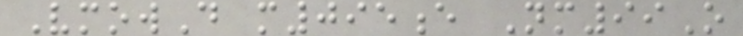VmowD m095e Nm99O
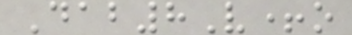Dab8V+o
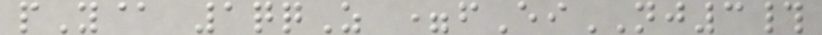pY@ 1qqZ =fEiNJ3#
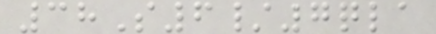38S6/7qla
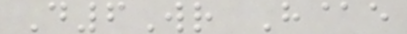D6Wr H@e
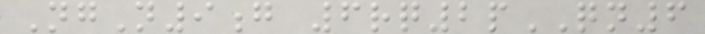NgN9g 6rq2pQN6
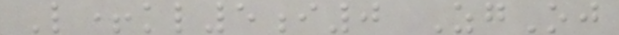L+kl5i0 ZgOj
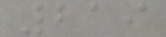219
